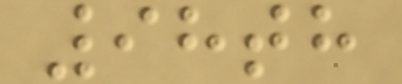98th
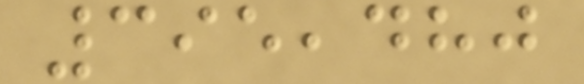395,480
